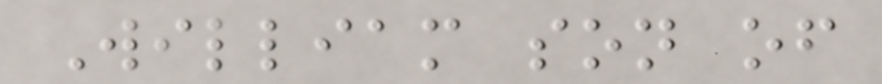William son of
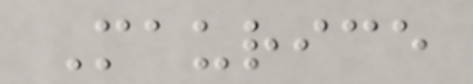Maurice
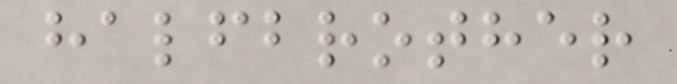halfbrother
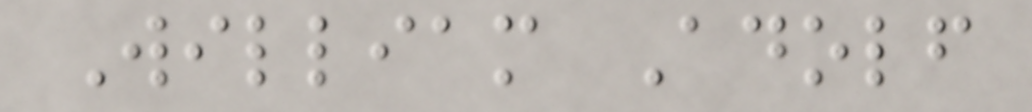William Adolf
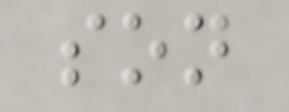son
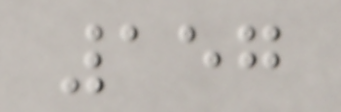157
